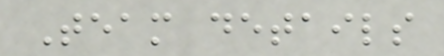Team details
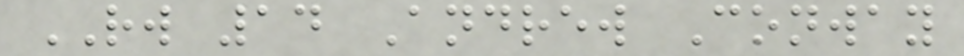RW 14 Andrew Conway
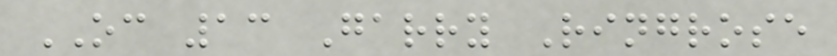OC 13 Garry Ringrose
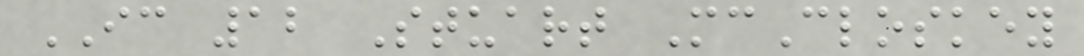IC 12 Stuart McCloskey
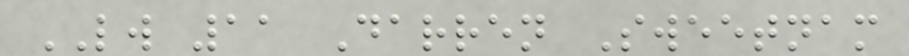LW 11 Darren Sweetnam
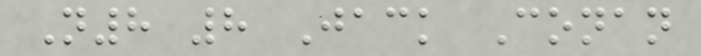N8 8 Jack Conan
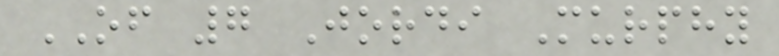OF 7 Jordi Murphy
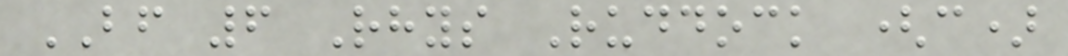BF 6 Rhys Ruddock (c)
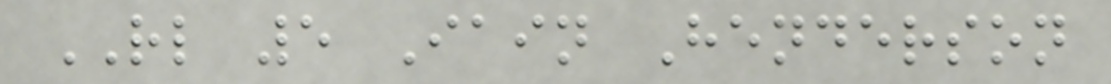RL 5 Iain Henderson
